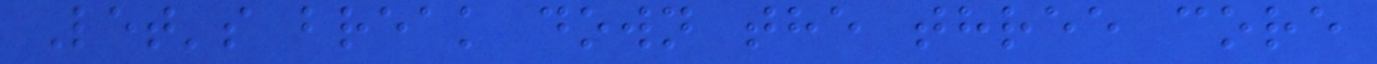Let's break down the three core
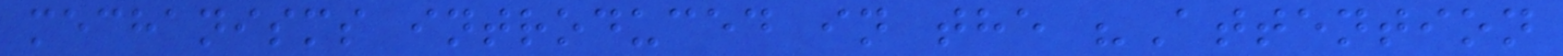mechanisms introduced in the "Attention
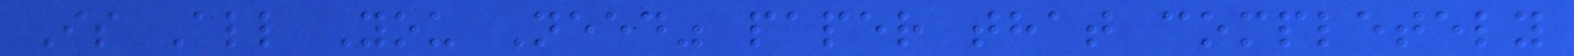Is All You Need" paper that completely
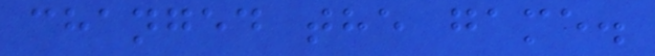changed the game.
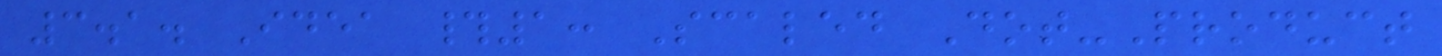3.1. Idea #1: Scaled Dot-Product
